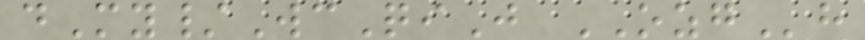dMy/WcQiJ OZGh
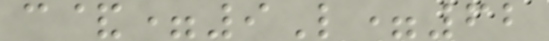c&=9L=62
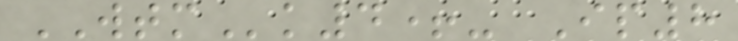WTMk4+- Ip8
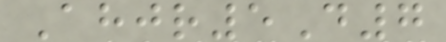Ahjr5D7
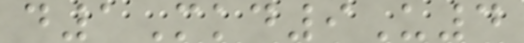d1Mkd9U4
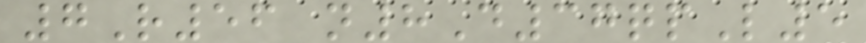7R56 n8D37qpL5
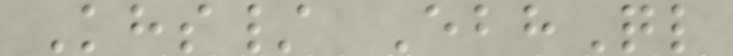Khs/ EbhQl
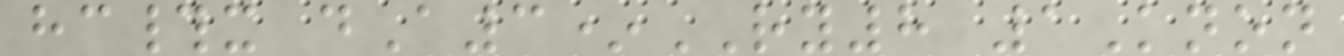hc#x dA3*RY8 1Knon
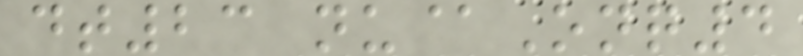dt23 nu@Onq4
